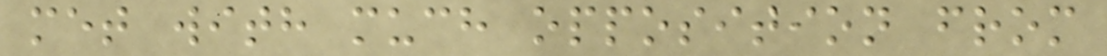met with much opposition from
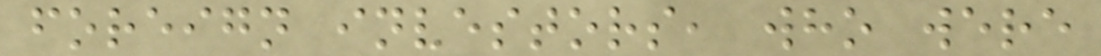foreign investors, who were
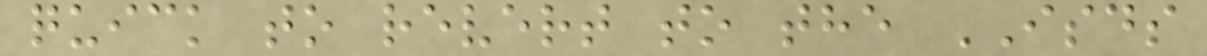quick to revert to the ISDS
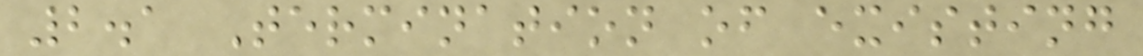2.1 Termination of existing
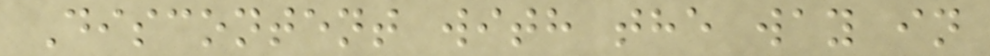Discontent with the way in
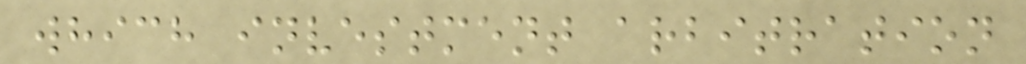which investment arbitration
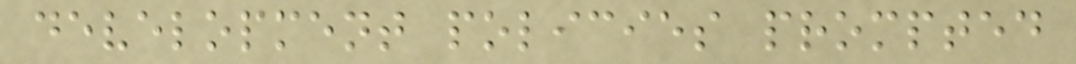development policies prompted
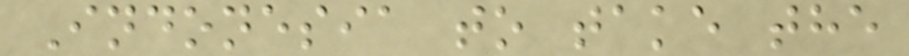Indonesia to take the
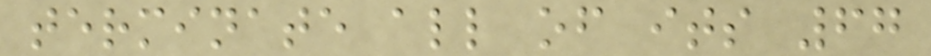terminate all of its 67
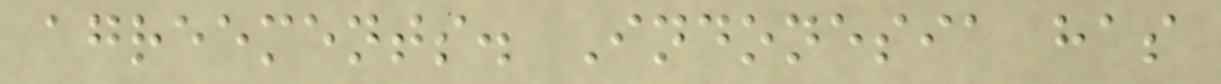agreements. Indonesia has
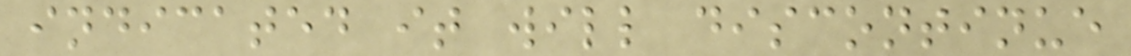indicated it will discontinue
